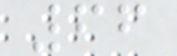66
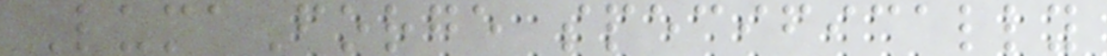LumaForge specifically
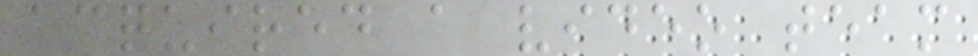acquired a video team
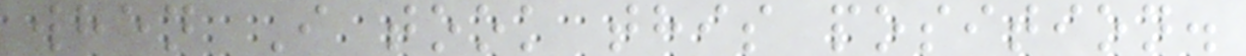when I took this position.
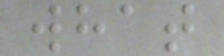what
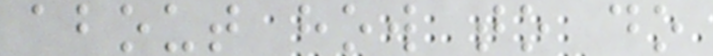about how to do
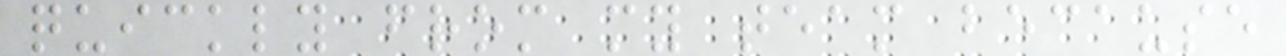quickly from my team because
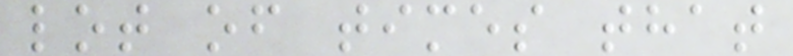lot of times that
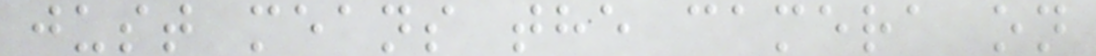just means the camera on
